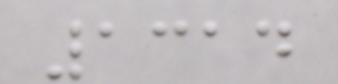1314
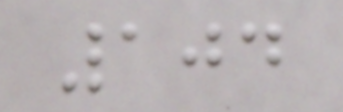104
